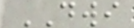DWI
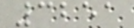3251
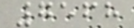7568
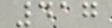417
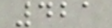421
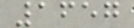1657
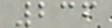236
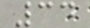34
